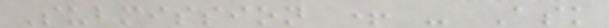Submission + - Ask
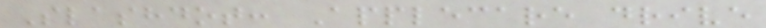Slashdot: Applecare drive
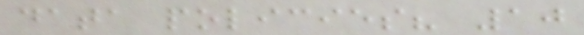data policies? 10
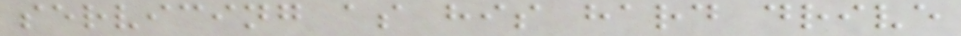servicing as his hard drive
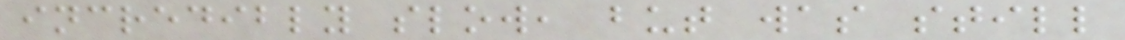incredibly slow, but was still
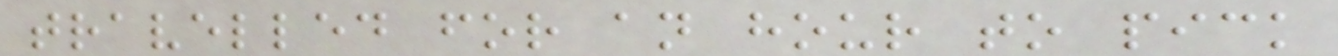travelled for an hour to pick
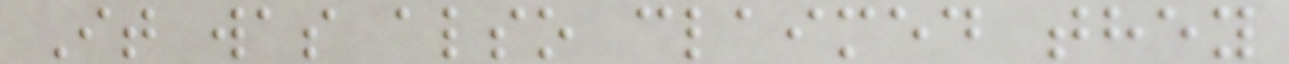It was also claimed they
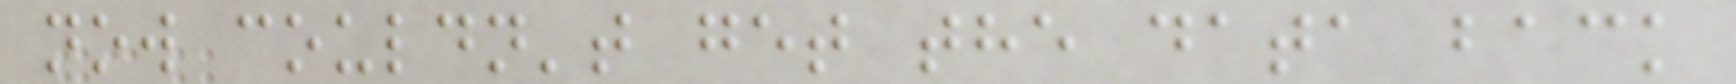now couldn't get the data back
